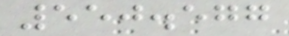550.577
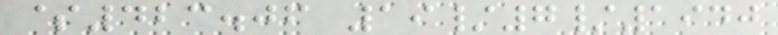$423.06 19/7/1940
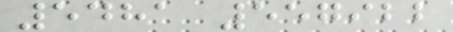5481 557922
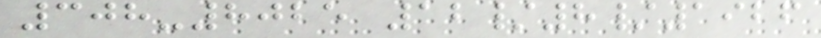308-8025 12/8/1926
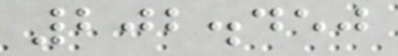202.450
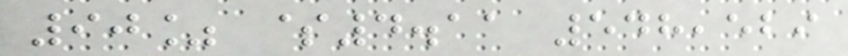90% $4.11 548,529
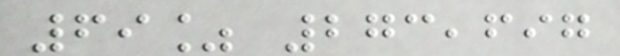69% 273,697
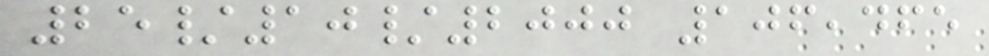25/10/2000 106,465
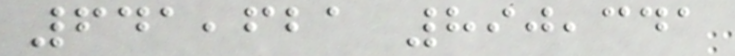641,621 890,341
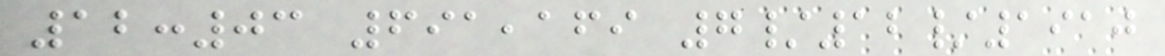12:03 691,169 7/12/1910
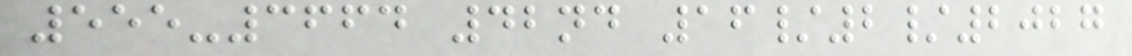555-3664 42nd 16/2/2027
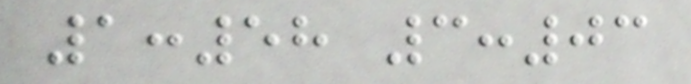1:58 3:03
